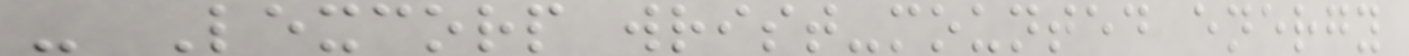- Lexcorp wrist-mounted energy
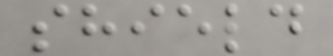shield
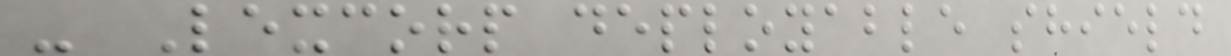- Lexcorp deployable shield
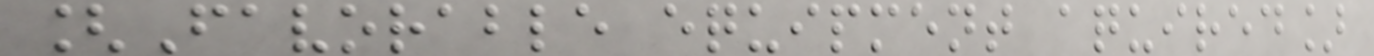[Favorable equipment aquired]
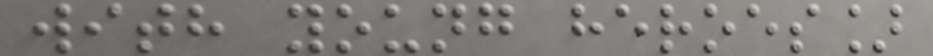with young heroes]
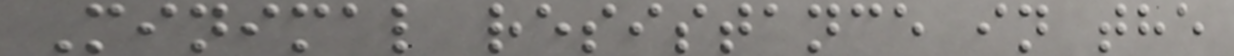Minimal resistance in the
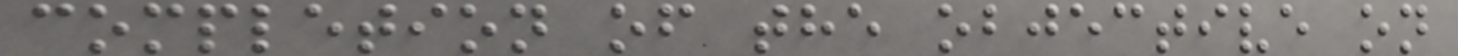completion of the objective on
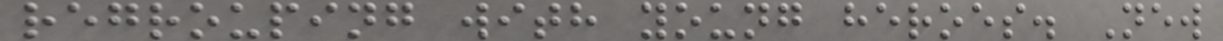regrouping with young heroes. New
